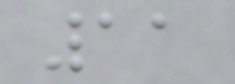11
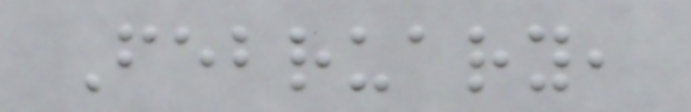February,
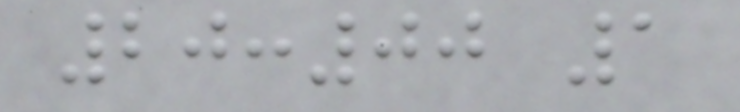20:00 1
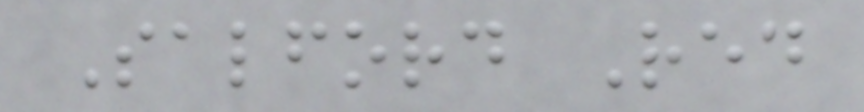Salford Red
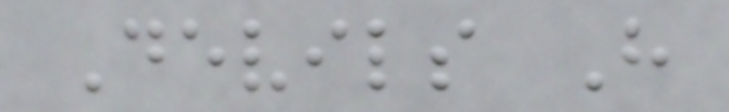Devils H
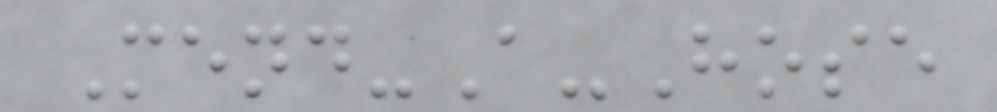Mend-A-Hose
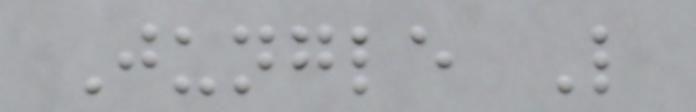Jungle L
